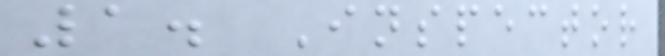1. Inspector
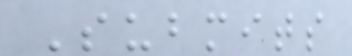Submits
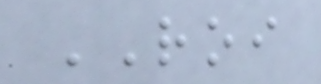ROI
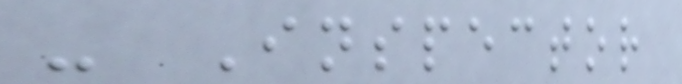- Inspector
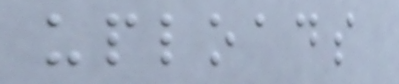uploads
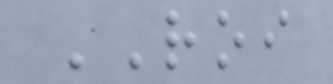ROI
